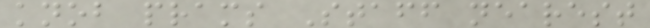knob prams Staff nearest
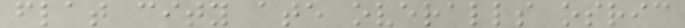flat city ate overalls osric
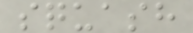squash
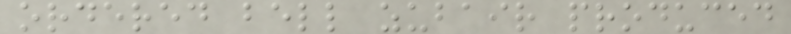ordered bell zubair produced
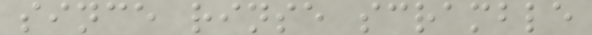since rinse scramble
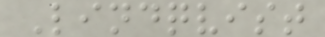Lindqvist
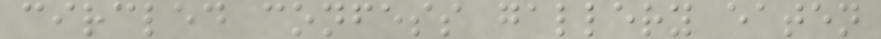circled confess gallery eaten
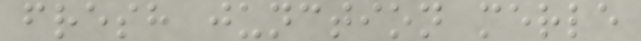fresh junction merle
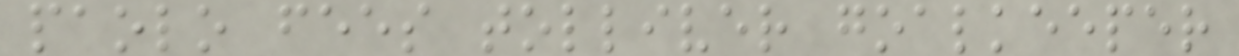paolo fees tolliver goalkeeper
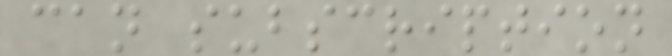can subscription
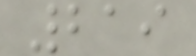219
